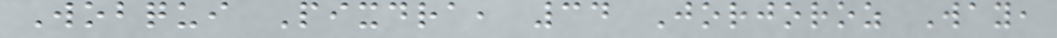Wobqui Pixdra, 34 Jorjoroz Way,
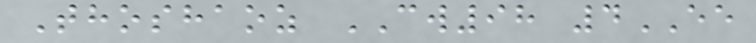Thoshaoz CW98 4EE
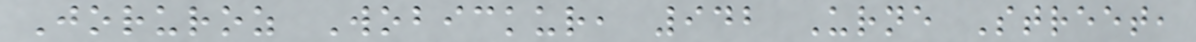Joruroz Wobickur, 942 Urne Street,
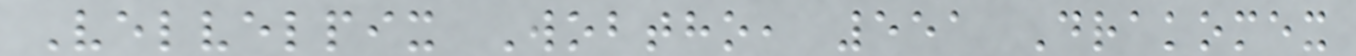Velvelpix Wobtho, 551 Drakomex
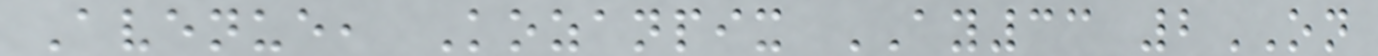Avenue, Kozanpix AY33 2ON
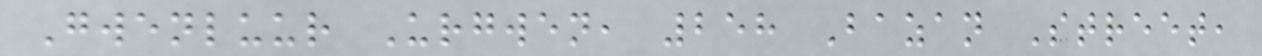Gwenluur Urgwen, 258 Bazan Street,
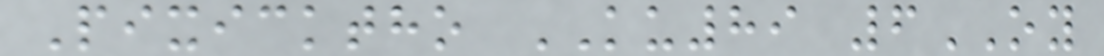Pixicktho KU89 6OY
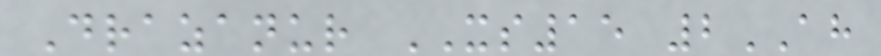Drazanur XS15 2AH
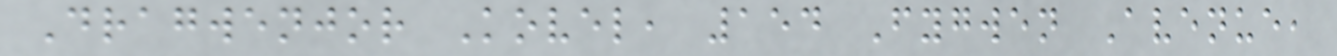Dragwenjor Kovel, 154 Fygwen Avenue,
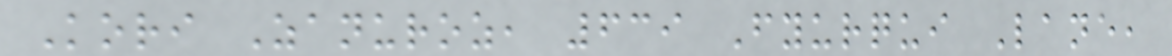Kori Zanuroz, 639 Fyurqui Lane,
